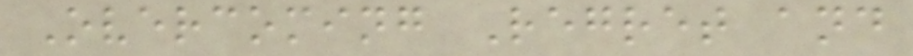Overcoming Regret and
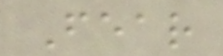Fear
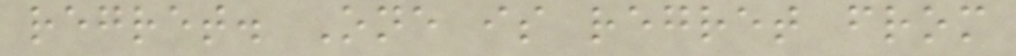regret. One is regret from
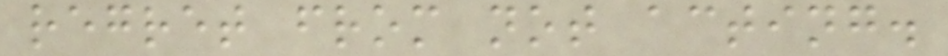regret from not acting.
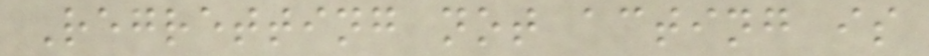Regretting not acting is
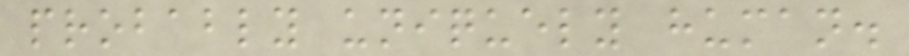probably uniquely human.
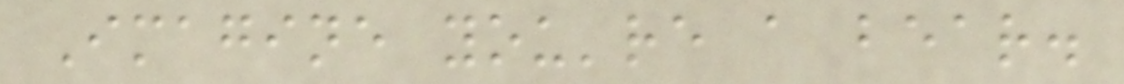Imagine you're a bear.
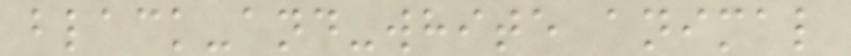black-and-white animal
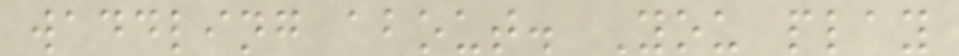waddling about. You play
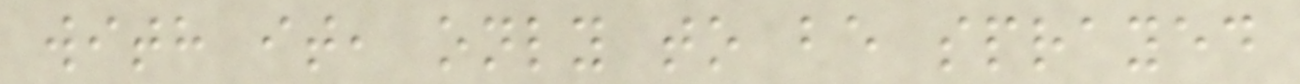with it, only to be sprayed
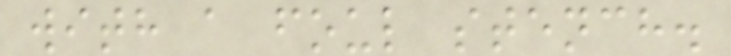with a foul stench.
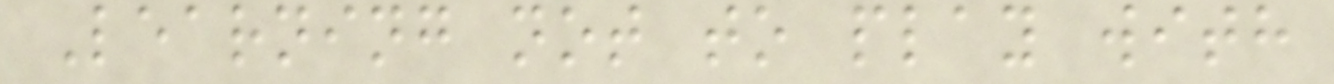Learning not to play with
